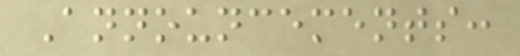Announcements:
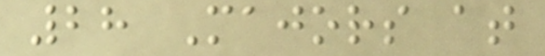28 Majors at
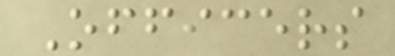Officers
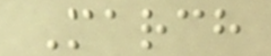March
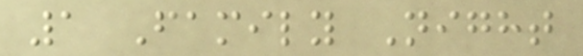1 Family Night
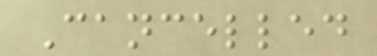Cancelled
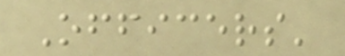Officers'
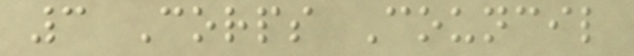3 Corps Council
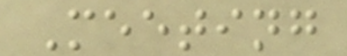Meeting
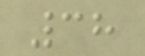38
